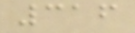316
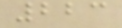223
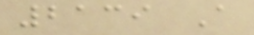2139 A
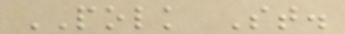POLK St.
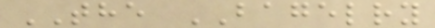THE BAGELRY
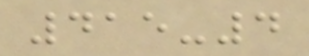415-4
